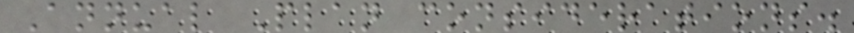Annual Plan considerations.
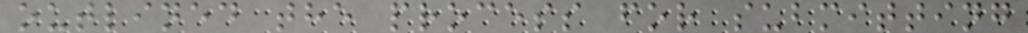outlined the process for submitting
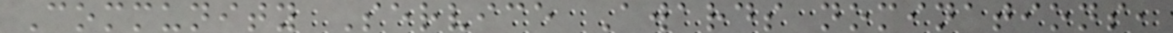Community Service Awards nominations,
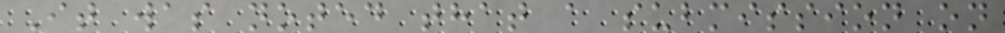It was noted that a submission on
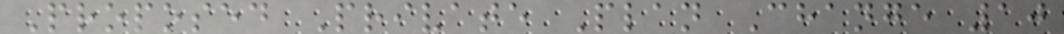Proposed Private Plan Change 10
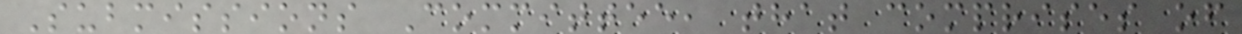Submissions Committee, that comprises of
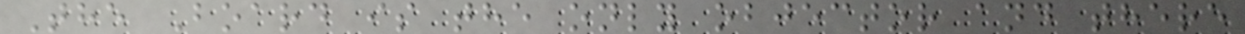The Board is the only objector and there
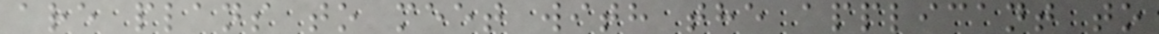are plans to meet with the applicant to
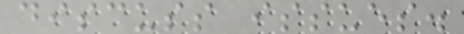discuss issues.
